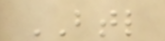BTL
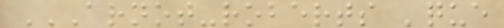ARNOT-ROBERTS 'QUE
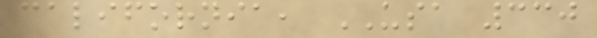california, USA 330
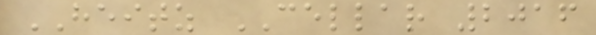HEITZ CELLAR 2016
